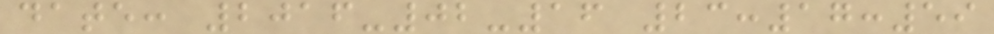date: 2016-02-16 23:17:59
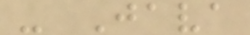- Java
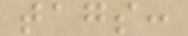tags:
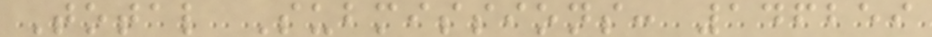Total Submissions: 146259
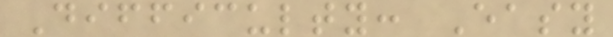Difficulty: Easy
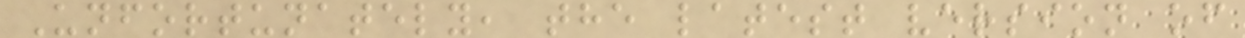Unfortunately, the latest version of
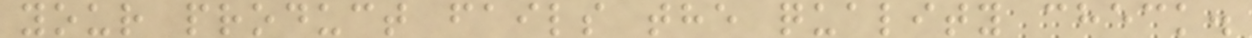your product fails the quality check.
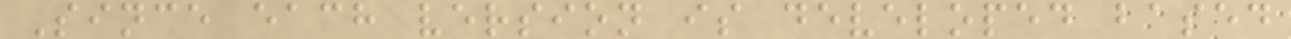Since each version is developed based
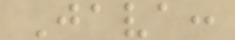Java:
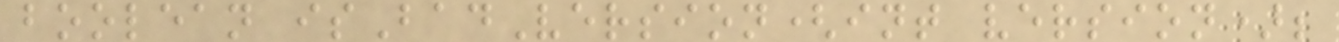boolean isBadVersion(int version);
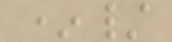*/
